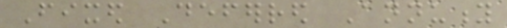Fixed Deferred Annuity
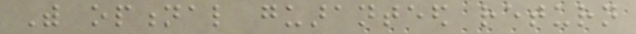With optional guaranteed return
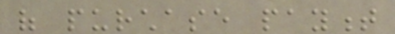of purchase payment
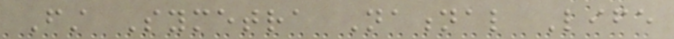First Symetra National Life
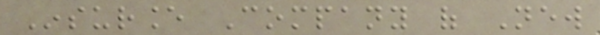Insurance Company of New
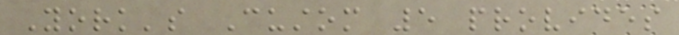York's Custom 5 provides
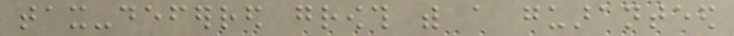tax-deferred growth with a guaranteed
